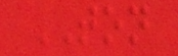TON
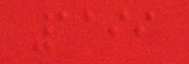1199
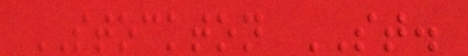STOCKTON ST.
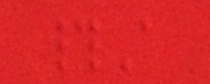#A
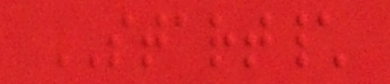START\
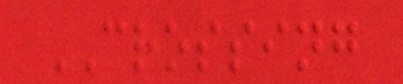CROSSING
